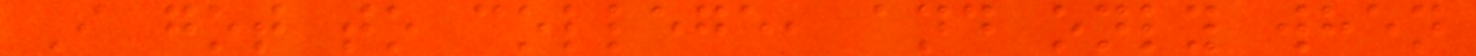I got to college, and only when
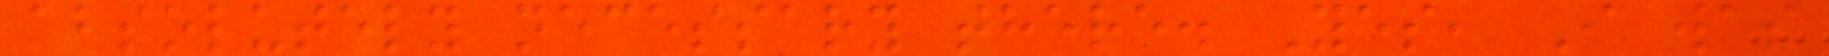absolutely necessary there. Yes, I was
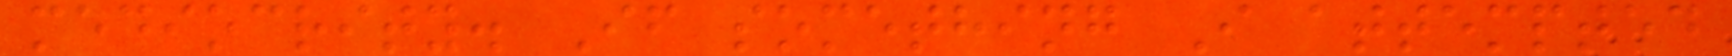mediocrity. If something I attempted
